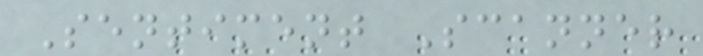Sentiment Scanner
